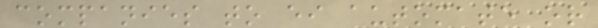companies to either automate or
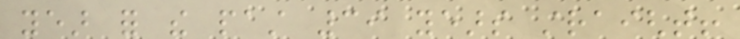year for the past 39 years straight!
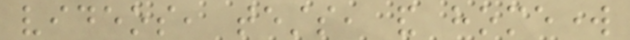videos, tests, and homework
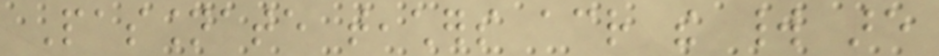Passionate teachers across the world are
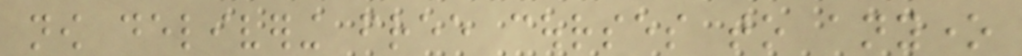now delivering free courses to anyone
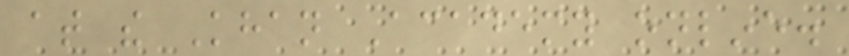at the Khan Academy online.
